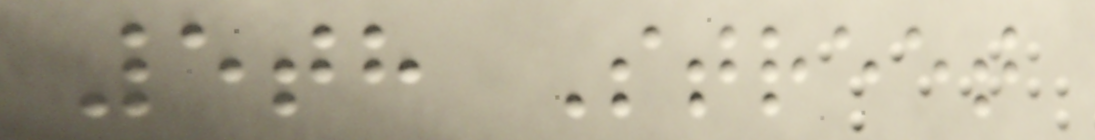5th Street
